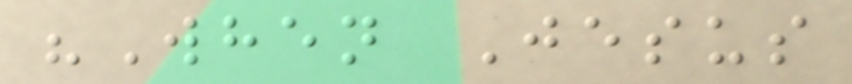"When Jesus
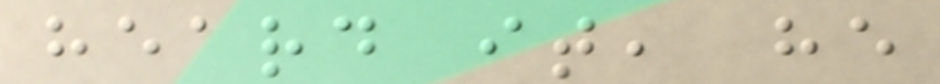heard it, he
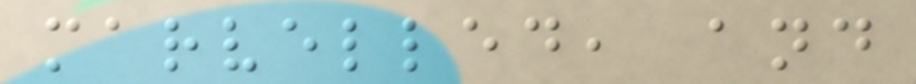marvelled, and
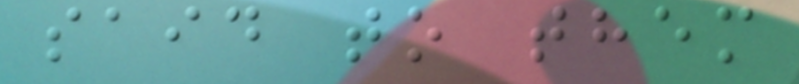said to them
